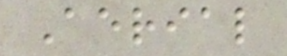Aerial
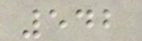542
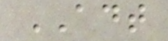ADT
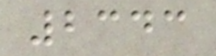2343
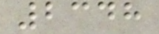2348
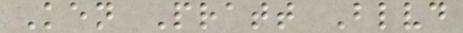Ken Pratt Blvd
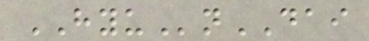HYUnDAI
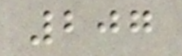207
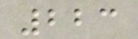223
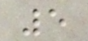5
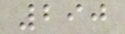290
